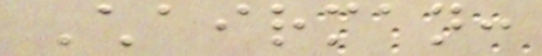Chairman:
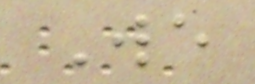We
